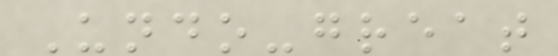Undo-great
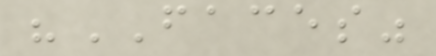"FACES"
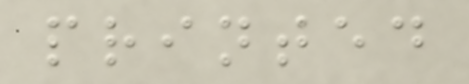printed
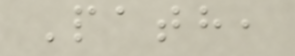Path,
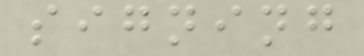signing
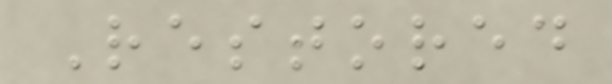Restored
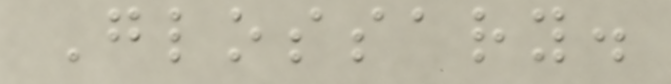Glossary.
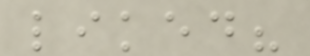liked?
